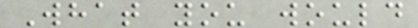What you would
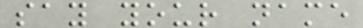say your name
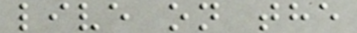live on the
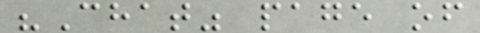"Chat" page of
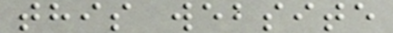this website
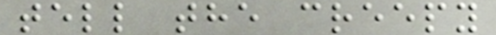tell the creepy
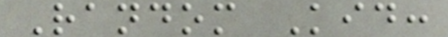Random Kid:
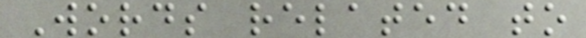Words related to
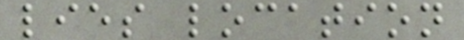lies location
